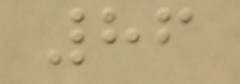86
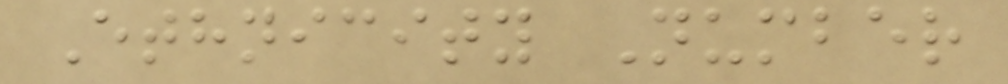Ethnicity Number
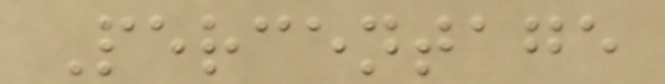Percentage
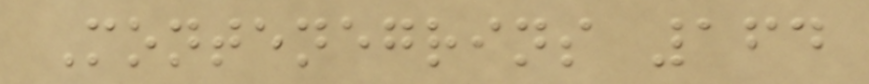Montenegrins 164
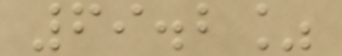69.2%
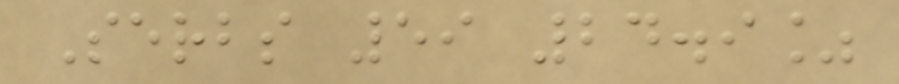Serbs 59 24.9%
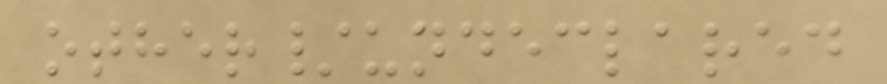other/undeclared
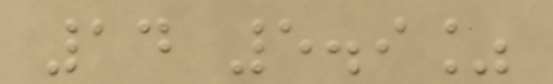14 5.9%
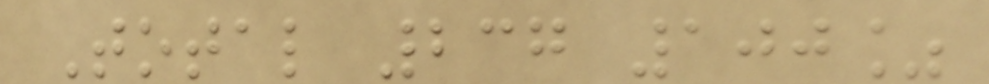Total 237 100%
